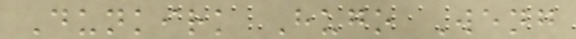Dunkirk Hugo Weng
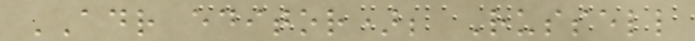ADR editor); Russell
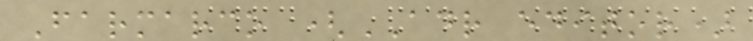Farmarco (ADR editor)
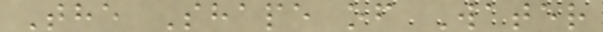The Shape of Water
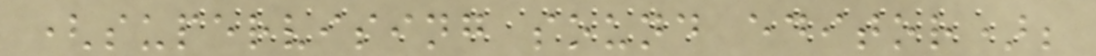(supervising sound editor);
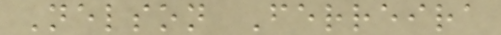Nelson Ferreira
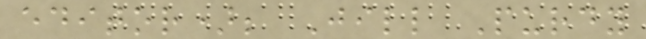editor); Jill Purdy
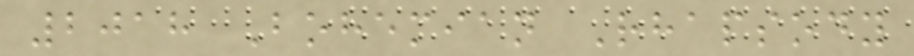2018 Bohemian Rhapsody
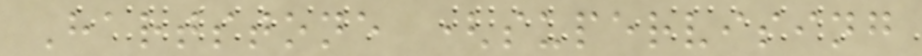Hartstone (supervising
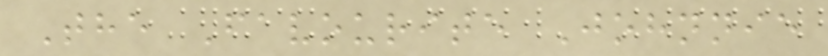The Favourite Johnnie
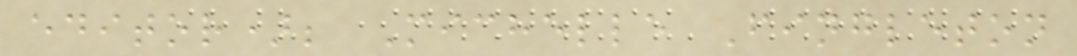editor); Michelle Fingleton
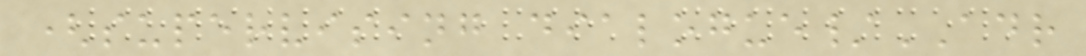(supervising dialogue/ADR
